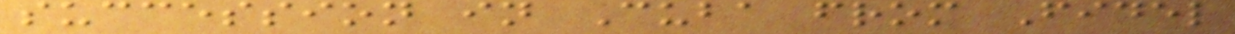succession in Cuba from Fidel
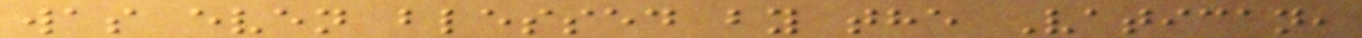was even blessed by the Vatican,
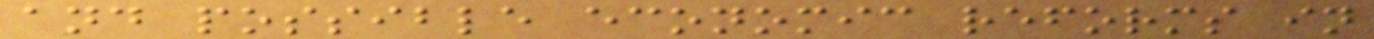and possible economic reforms in
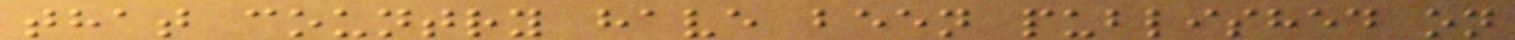that country have been published on
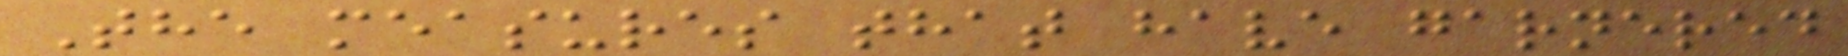The measures that have garnered
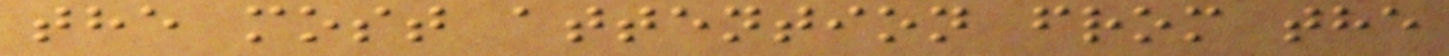the most attention from the
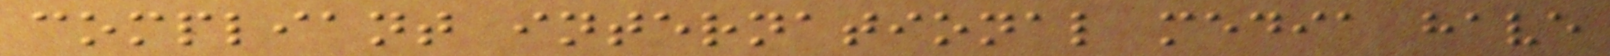compliant international media have
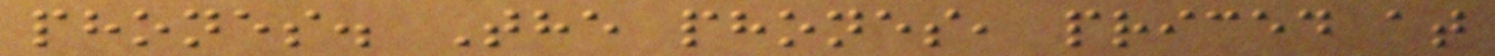phones. The phones, priced at
